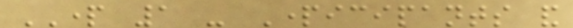PART 1 - Participants and
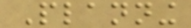Planning
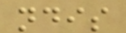ndis
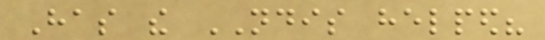Has the NDIS helped?
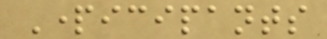Participants
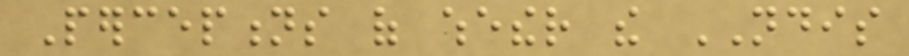Perceptions of whether the NDIS
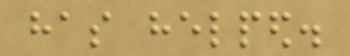has helped.
